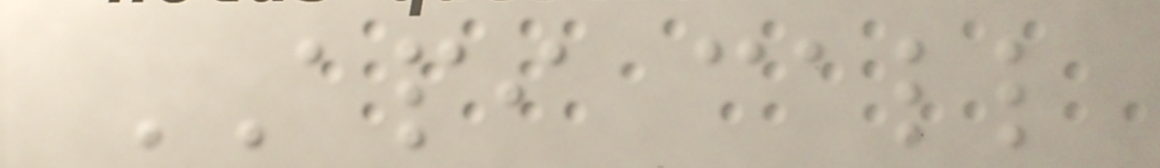API call
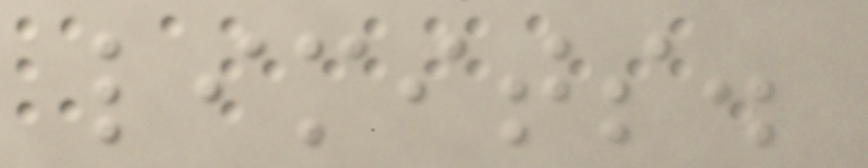limits.
